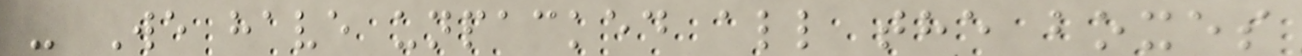- We have unpacked all the boxes
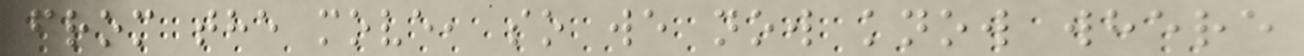from the move, so we now know where
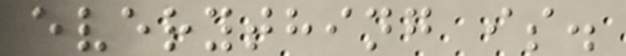everything is.
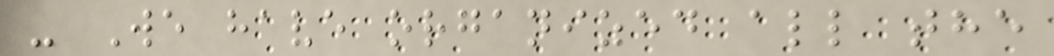- We have organized all the
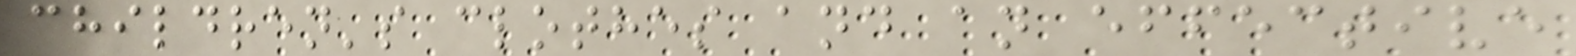children's clothes and an effective
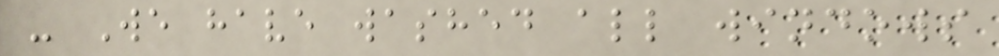- We have washed all windows
